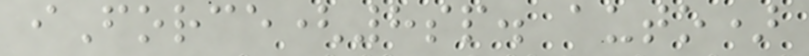iForce(8sp. auto)
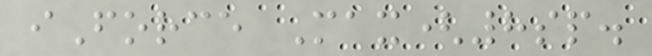iForce Max(8sp.
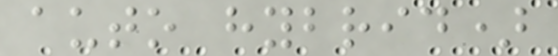auto hybrid)
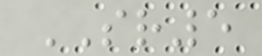SR5
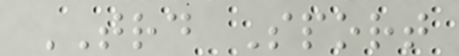TRD Sport
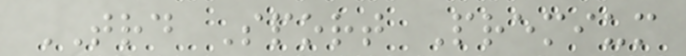TRD Sport Premium
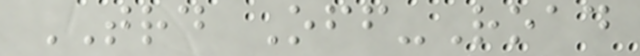TRD Off-Road
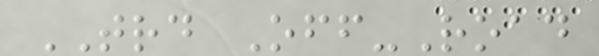TRD Off-Road
